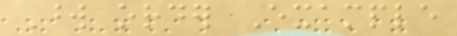Word order Example
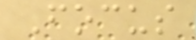Focus
